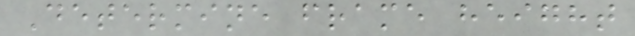Determine frame height
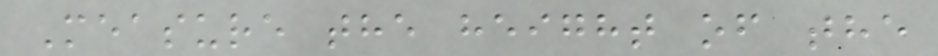Measure the height of the
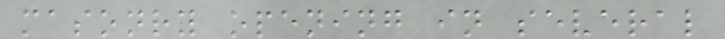masonry opening in several
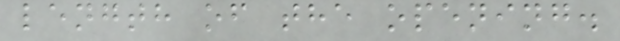length of the opening.
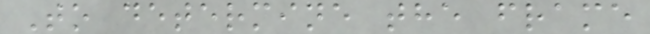To determine the frame
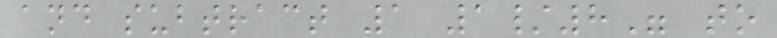and subtract 1 1/8" to
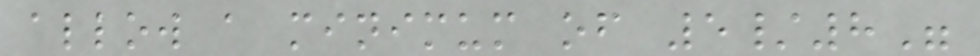allow a minimum of 5/8"
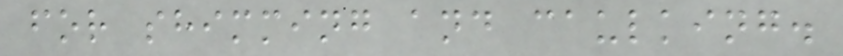for shimming and caulking.
